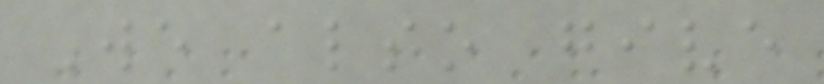We also give
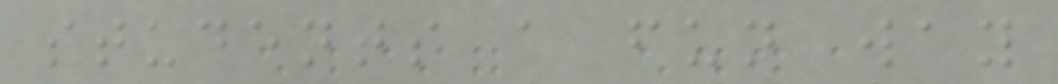students a fun way
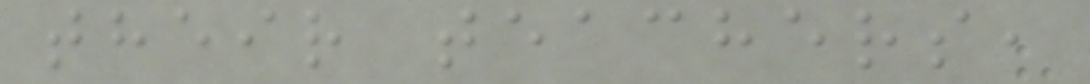their teachers,
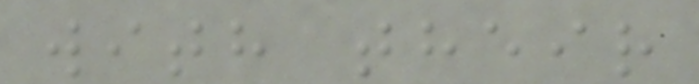with their
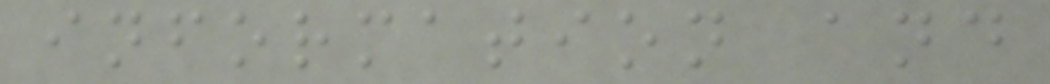information and
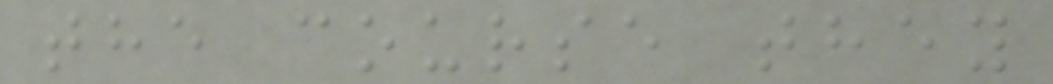the course they
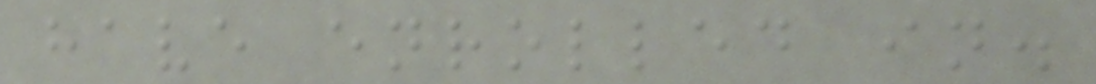have enrolled in.
